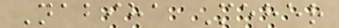Nabiha Meher
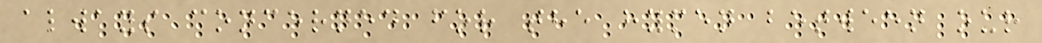always concerned for the hymen between our
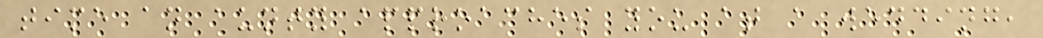time an aunty approaches you at a wedding,
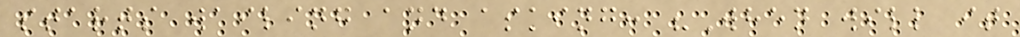starts wailing and asking: "When will it
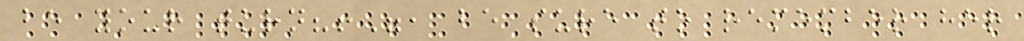be your turn?!", be sure to remember her
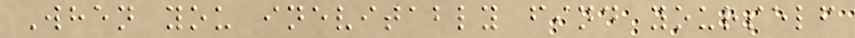When you inevitably find yourself
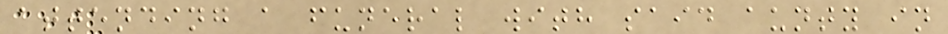attending a funeral with said aunty in
